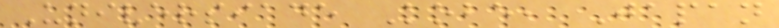Universiade Kobe, Japan
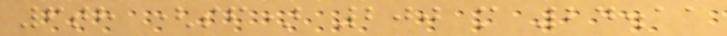6th (sf) 200 m 24.11
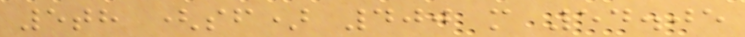5th (sf) 400 m 54.05
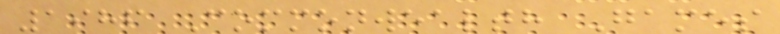1986 Commonwealth Games
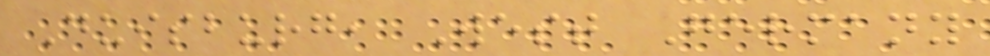Duisburg, West Germany
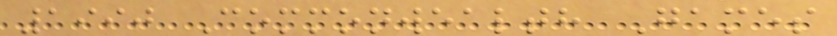1990 Commonwealth Games
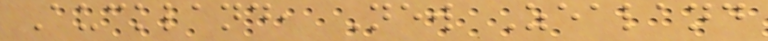Auckland, New Zealand
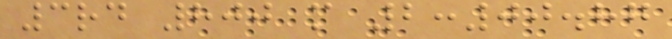3rd 800 m 2:00.87
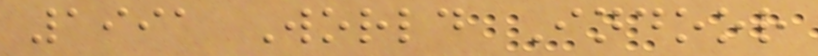1991 World Indoor
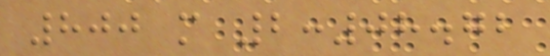800 m 2:08.72
